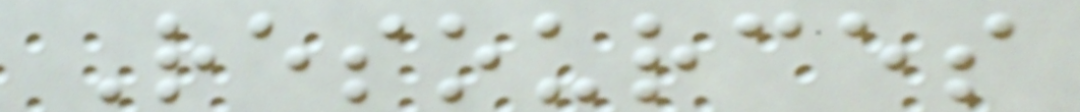Resources
